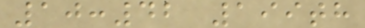10:42 199th
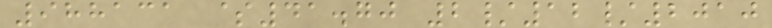988131 $41.70 2/12/2010
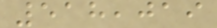518,019
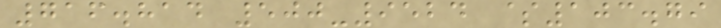716.814 500-9524 $103.79
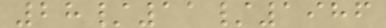28/11/1986
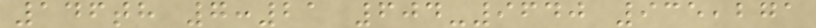146th 7:21 604-9640 935,271
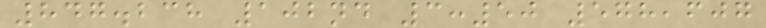847.238 102nd 3:50 578,607
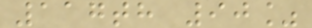117th 90%
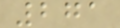271
